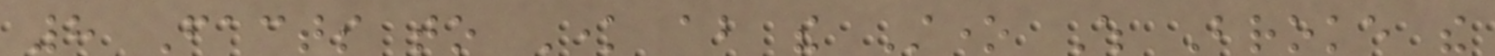8 Facts to Know about the Stone Which Broke the
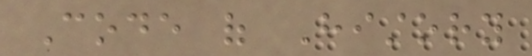Code of History
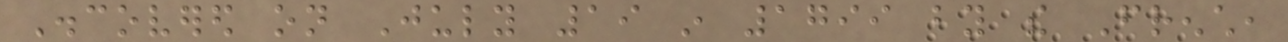Discovered on July 19 in 1799 by the French,
